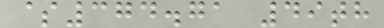$374.71 49th
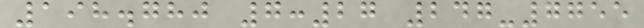198.780 7:27 247-7755
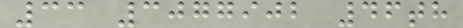33 3077902 46th
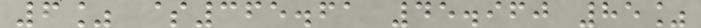6% $365.61 45.960 85%
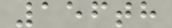156th
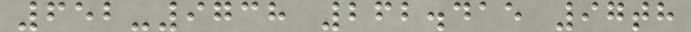652-9738 262.415 97th
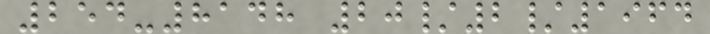254-8148 20/2/1964
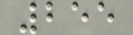255
